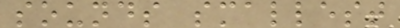sounds smallest
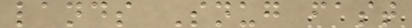lands Snug fast
